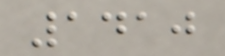1410
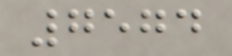7574
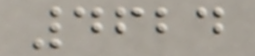4624
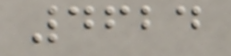4624
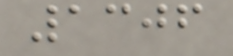1306
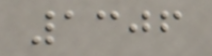1306
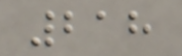218
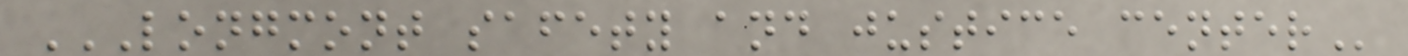LONGMONT SAFETY AND JUSTICE CENTER
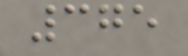375
